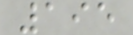195
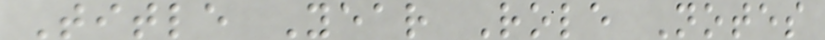Title Year Role Notes
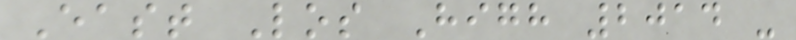East Los High 2014 -
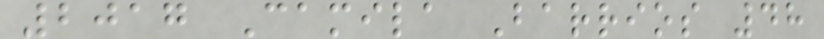2017 Camila Barrios 48
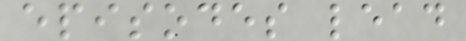episodes lead
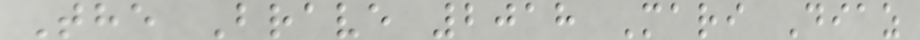The Brave 2018 Mari Diaz
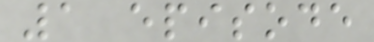1 episode
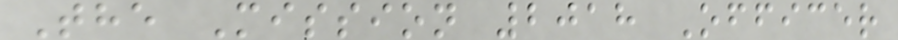The Mission 2018 Officer
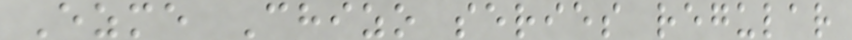Ezme Chizo series regular
